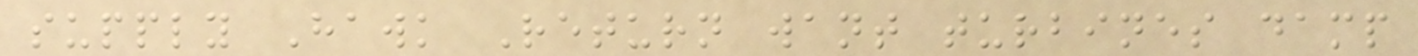supply Hawk Return want turbines damp
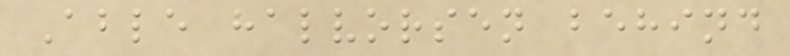Able halvorsen behind
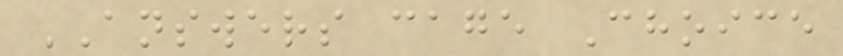ANSWERS cage Choice
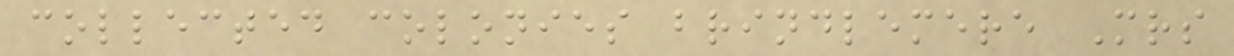collected colonies brindlemere Mrs
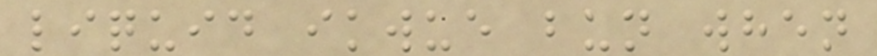liquid ikwue bun when
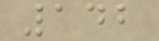142
